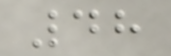48
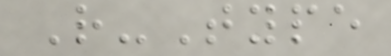R-Type
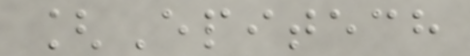[Epitech
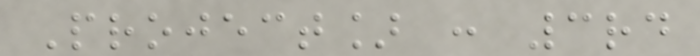Project] : 3rd
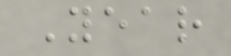Year
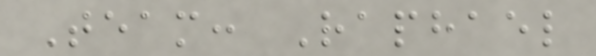Team: Raphael
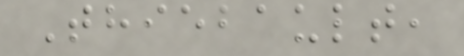Thiebault,
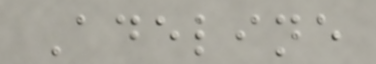Adeline
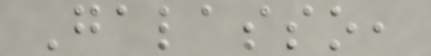Galasso,
